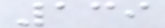139
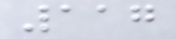117
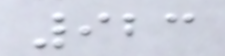923
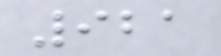921
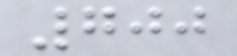700
